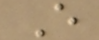E
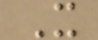X
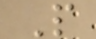P
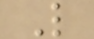L
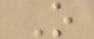O
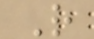R
